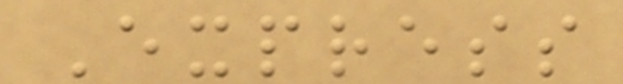Express
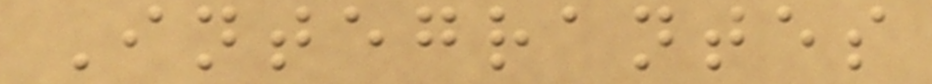Integrantes
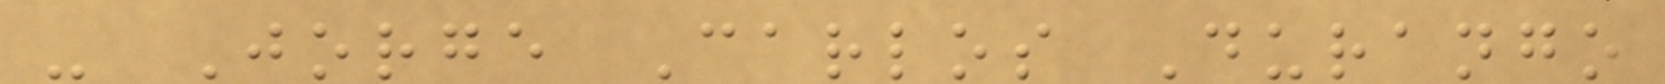- Jorge Carlos Durango
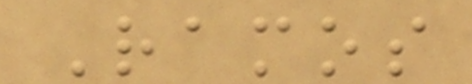Ramos
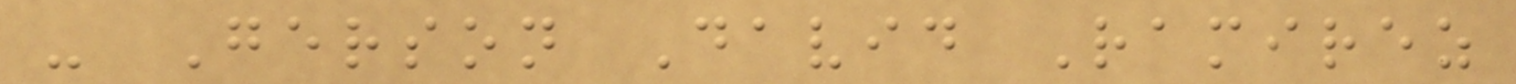- Gerson David Ramirez
